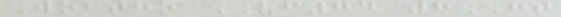Wobtho VF74 8HT
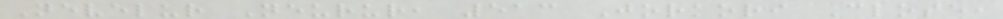Nevelur Neurur, 513 Jorkori Close,
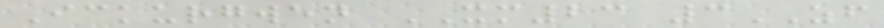Ickurgwen XM23 3ZF
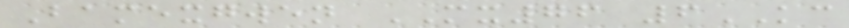Bamexgwen MX76 6KC
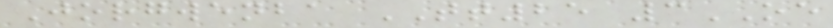Jorgwenba TT25 3OE
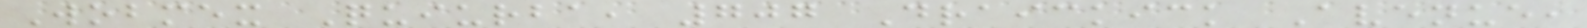Wobmex Quiurba, 707 Draickick Avenue,
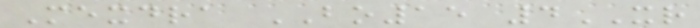Mexdra BO15 4XR
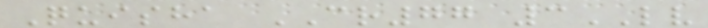Quisha CR77 3LV
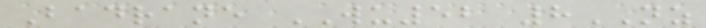Badrane WU52 8NZ
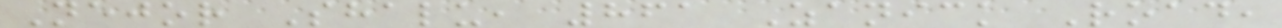Nejor Shalu, 861 Zanick Road,
